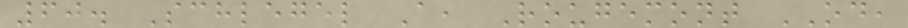60. Schlegel A, Rougemont OD,
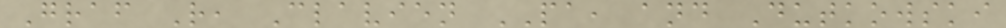Graf R, Clavien PA, and Dutkowski
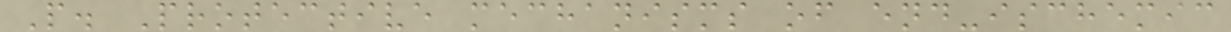P. Protective mechanisms of end-ischemic
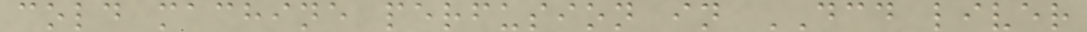cold machine perfusion in DCD liver
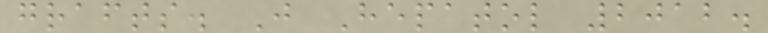grafts. J Hepatol 2012.
